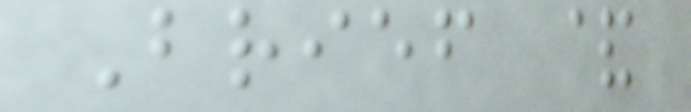Brief &
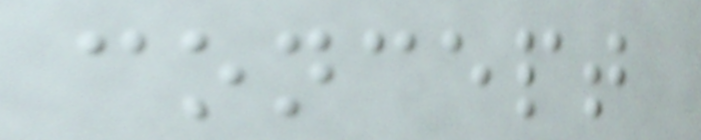concept
